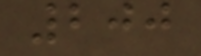200
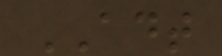ADT
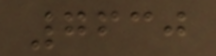7630
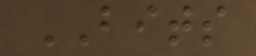BITS
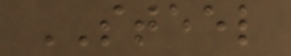STEEL
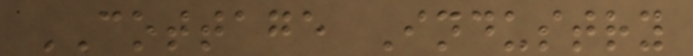COTTAGE Industry
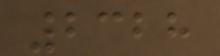2328
